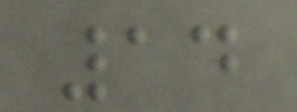14
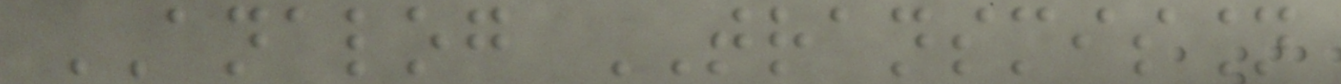ANALOG TRANSMISSION
